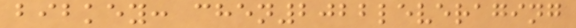bibkey: chen2022leveraging
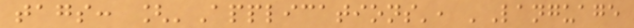tags: ['Applications', 'Language
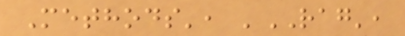Methods', 'RAG',
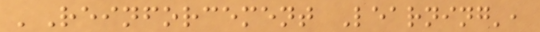'Reinforcement Learning',
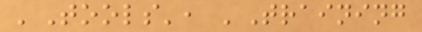'Tools', 'Training
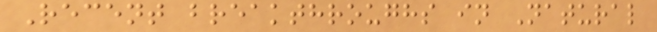Recent breakthroughs in Natural
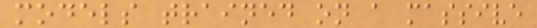models trained on a massive
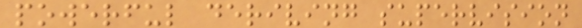powerful deriving supervision
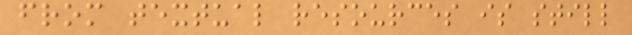from textual resources is still
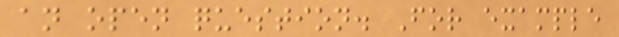an open question. For example
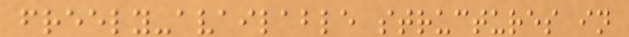freely-available structures in
